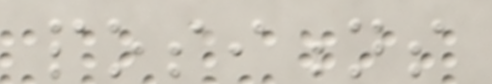positions
